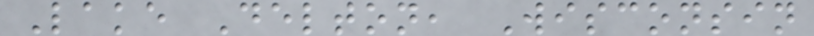Lake Delton, Wisconsin
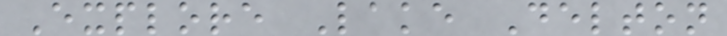Explore Lake Delton
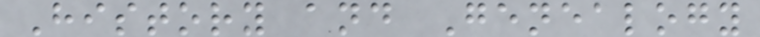History and Genealogy
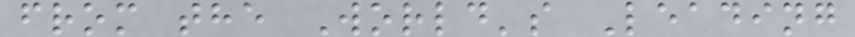from the World's Leading
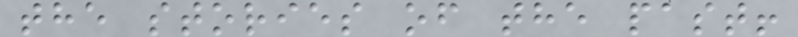the stories of the past!
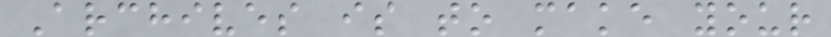Archives is to make your
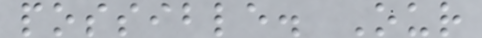possible. Our
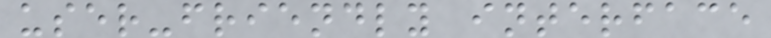user-friendly interface
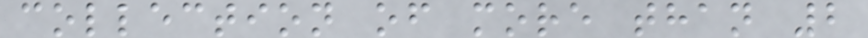collection of more than 2
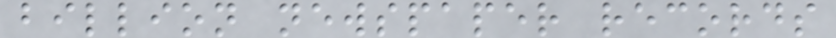billion newspaper records
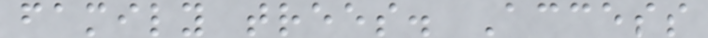family trees. Access
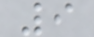9
